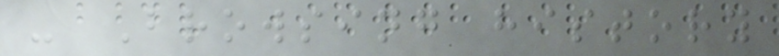- Browsing history
